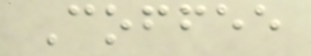Coffee
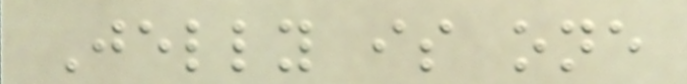Jelly is one
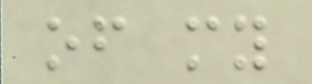of my
